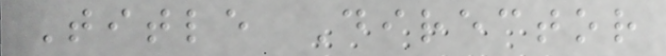Title Director
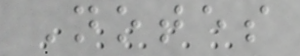Notes
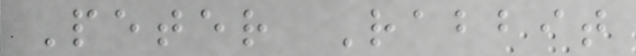Peter Rabbit
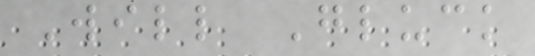Will Gluck
